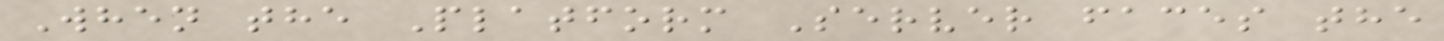When the Platform Server faces the
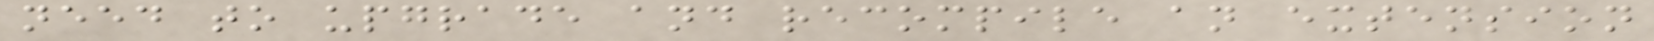need to upgrade and recompile an extension
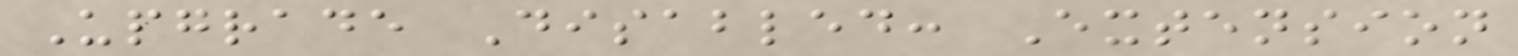Upgrade Disabled: Extension
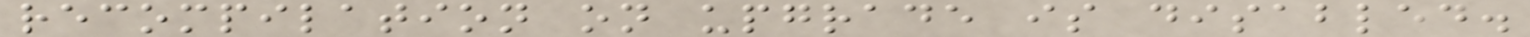recompilation on upgrade is disabled.
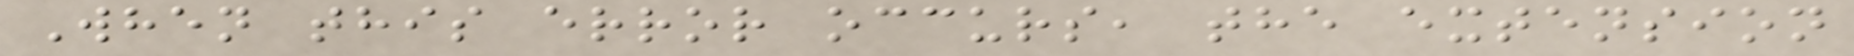When this error occurs, the extension
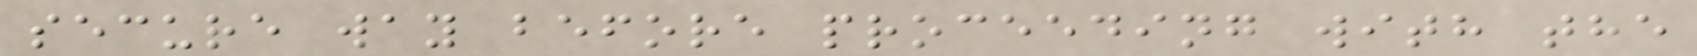secure way before proceeding with the
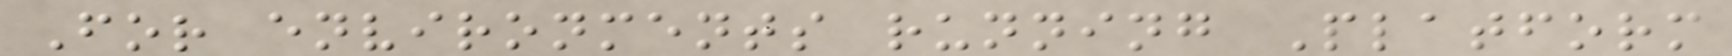For environments running Platform
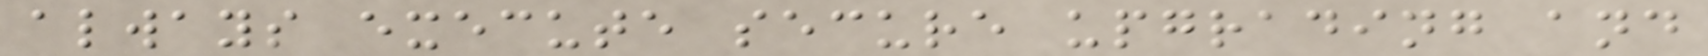always execute secure upgrading and
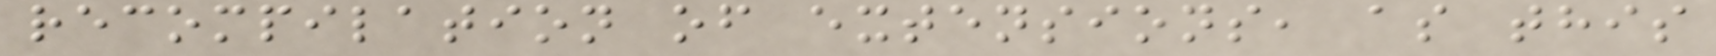recompilation of extensions, as this
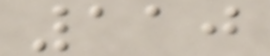110
